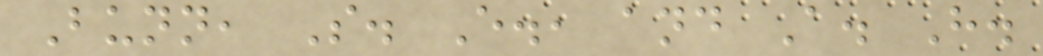Bunn, S. E., and A. H.
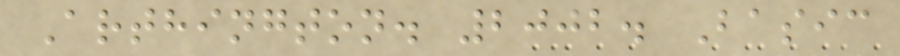Arthington. 2002. Basic
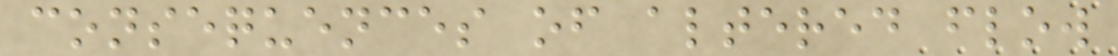consequences of altered flow
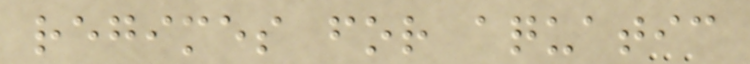regimes for aquatic
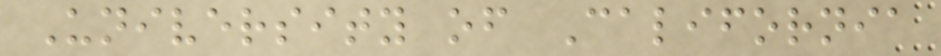University of California
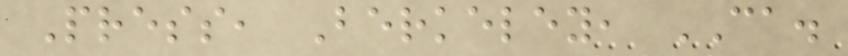Press, Berkeley, CA.
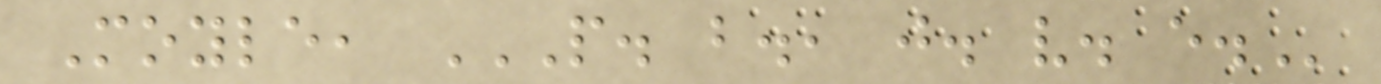Moyle, P. B., J. V. E.
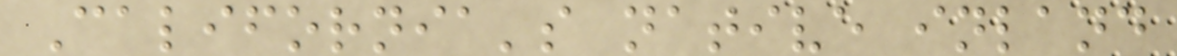California's native inland
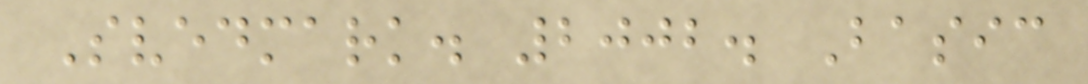Svedmark. 2002. Basic
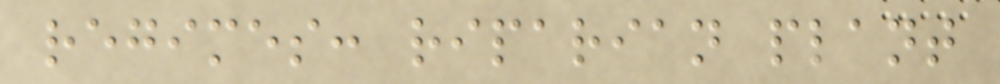regimes: riparian plant
